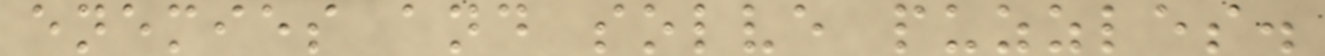enemies and solve puzzles.
